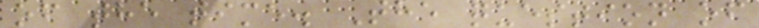of the time. The question of
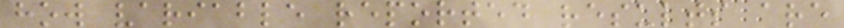how variable reported results are
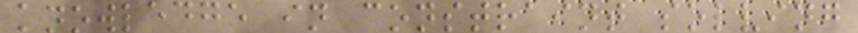knowledge in constraint solving
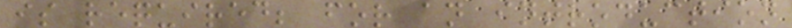is required; for an introduction
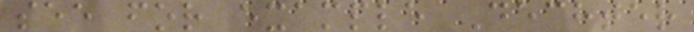see for example Dechter
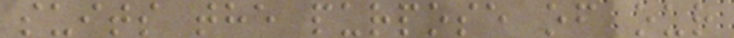suits the purpose of our
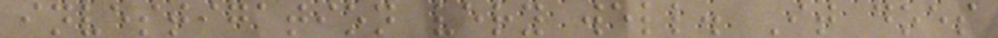investigation very well. It does
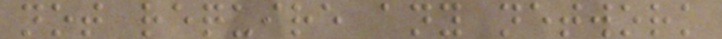not require any network
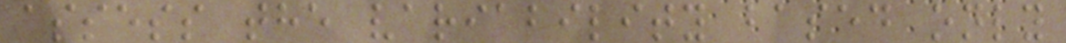assess the variability based only
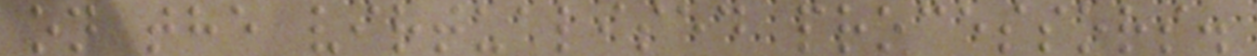on the virtualised processors.
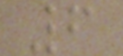6
